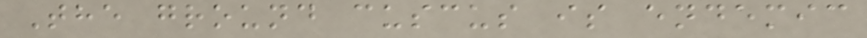The ground cuscus is endemic
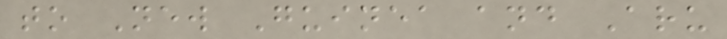to New Guinea and Aru
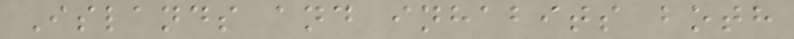Islands and inhabits both
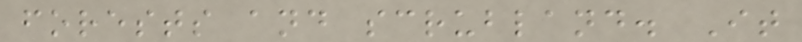forests and scrubland. It
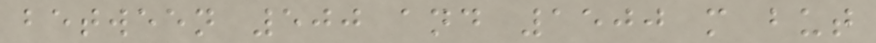between 500 and 1500 m but
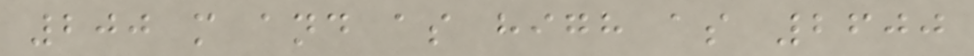200 m and as high as 2600
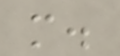m.
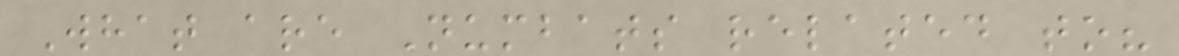What are Numbats related to?
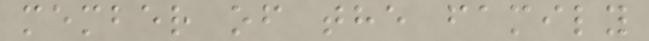member of the family
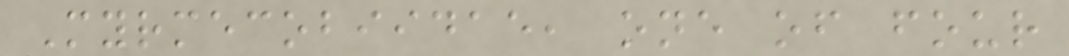Myrmecobiidae, one of four
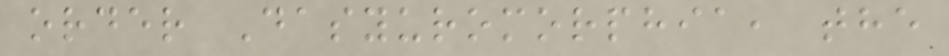order Dasyuromorphia, the
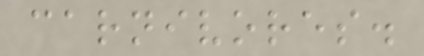carnivores.
